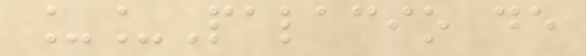__Palacio de
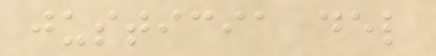justicia del
